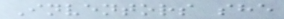Inventors she
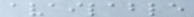available
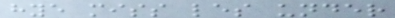hye miss les under
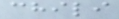chili
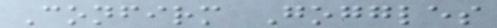Confirm Goggles
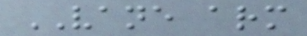VANE arm
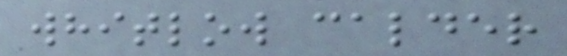whitlow calder
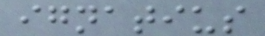ignatius
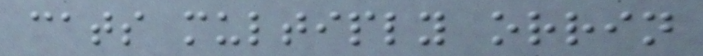cats multiply orrin
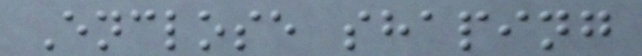Enclose shaping
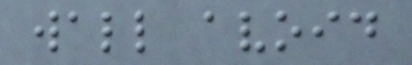wall avoid
